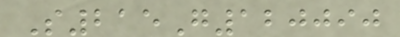S215G120090
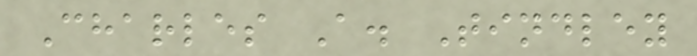Charles A. Tindley
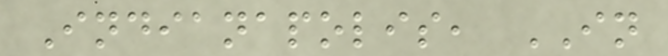Indianapolis, IN
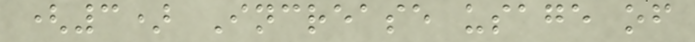(3) Increase usage of
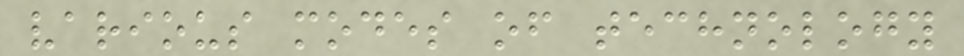various modes of technology
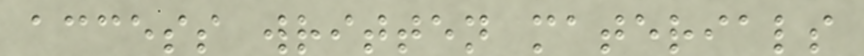access written materials
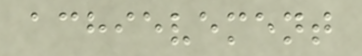achievement
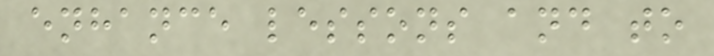enhance lessons and to
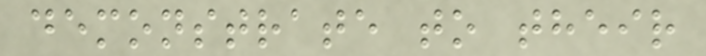demonstrate to their
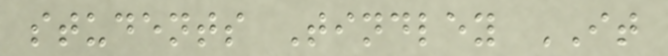students Tindley IT
